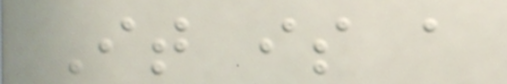It is a
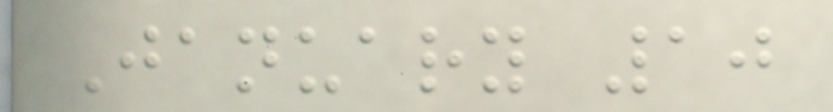January 10
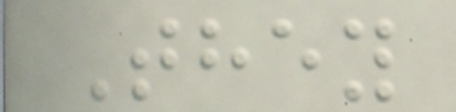They
